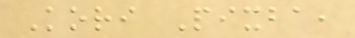Kori Pixba,
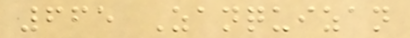665 Zanquizan
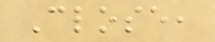Close,
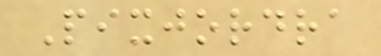Pixjordra
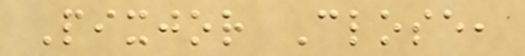Pixjor Close,
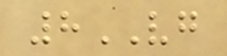8VG
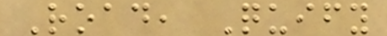Road, Quify
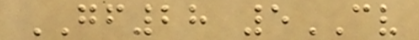GF28 5CV
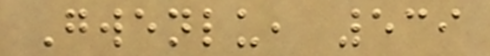Gwenlu, 539
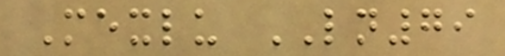Mexlu LN79
